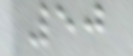50
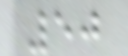50
